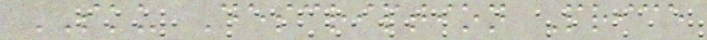SKU Description Price
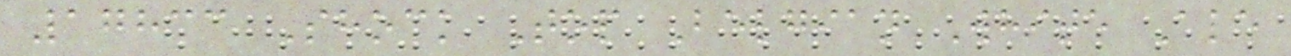17833 Shock Top Belgian White Ale
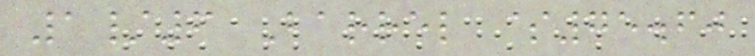1/6 Barrel $75.60
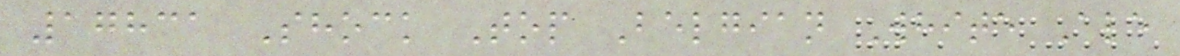17831 Shock Top Belgian White Ale
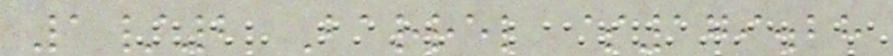1/2 Barrel $179.28
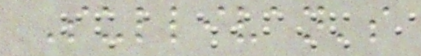Sullivan's
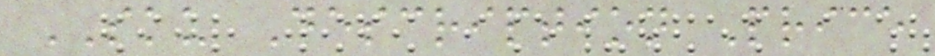SKU Description Price
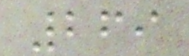269
